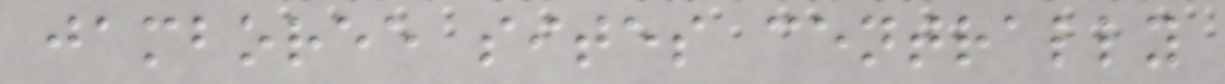jamboree sites centrally
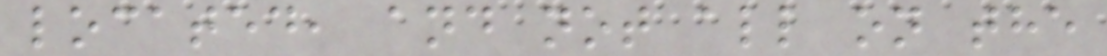located, and not all on the
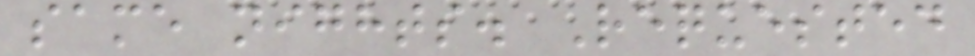same nights. Requested
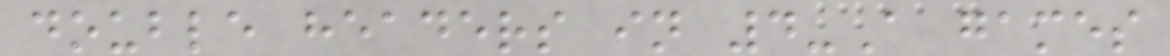double headers in 4-A games
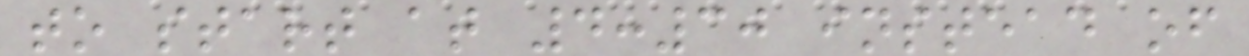to start at 4:30 instead of
